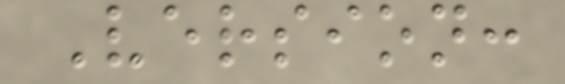Version:
